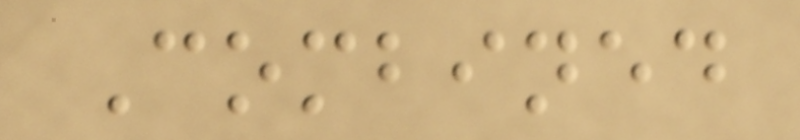Combined
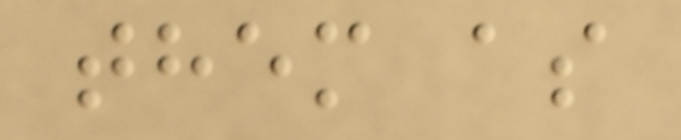them as
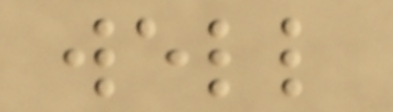well
